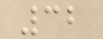32
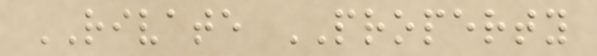RIVATE PROPERTY
